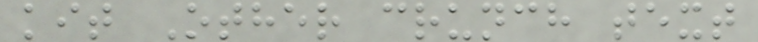kit Other crunch text
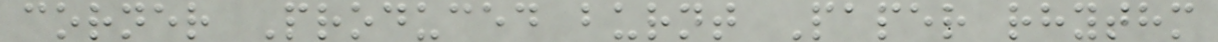corner Produced burnt Paper rhythm
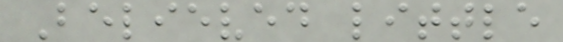Believed little
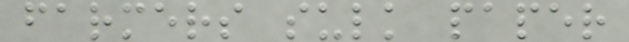farmers sulk paper
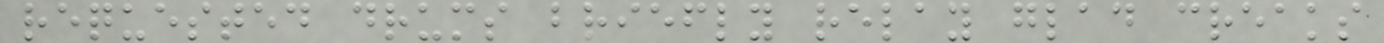requested drums briefly relay glad creaks
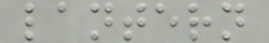lantern
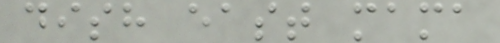dish east mama
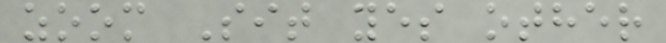zoom Sit yes other
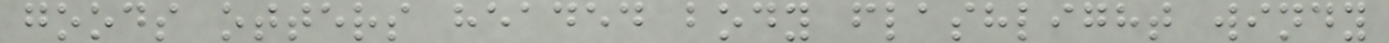goods otters headed body flashlight windy
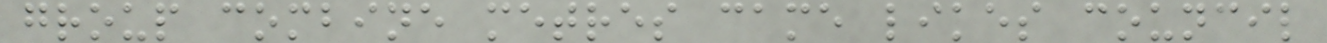group combine metres came likes council
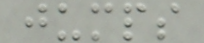jumps
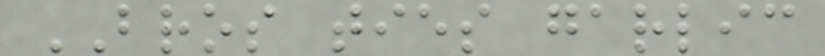BROS ties garlic
